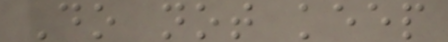Do not keep
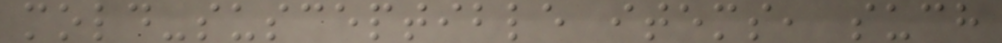mold-susceptible items, such
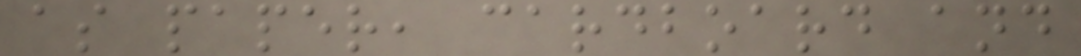as paper, cardboard and
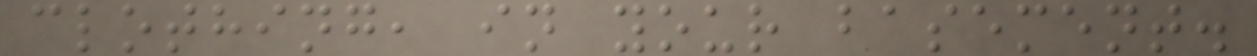clothing, in your basement.
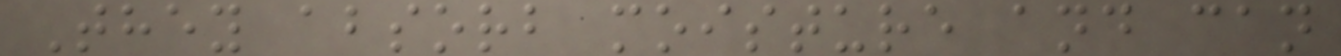They absorb moisture and can
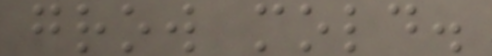grow mold.
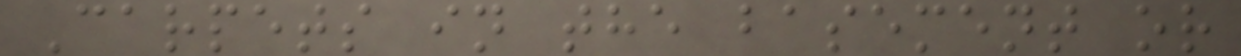Carpets in the basement or
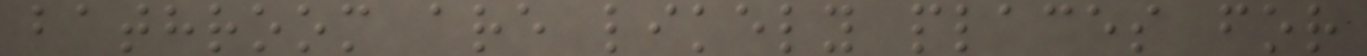bathroom are likely places for
